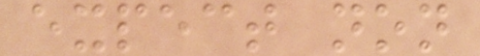expect non
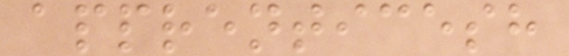apprenticesh
